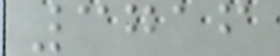3716
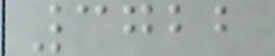3722
